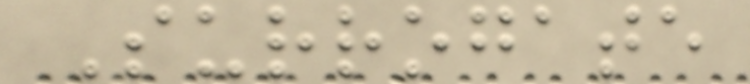Surrogate
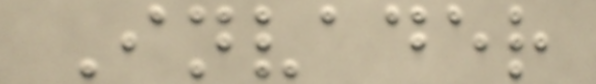Invader
